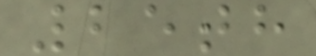25th
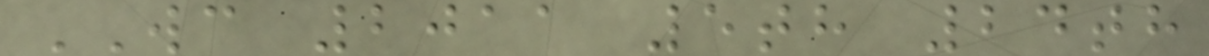WC 2011 5th 24th
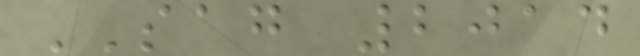SAG 2014
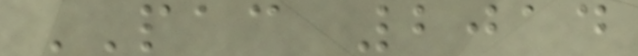PAC 2014
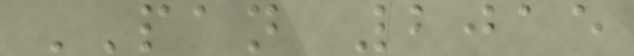PAN 2015
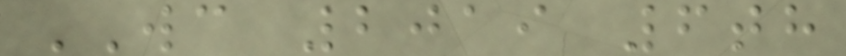WC 2019 6th
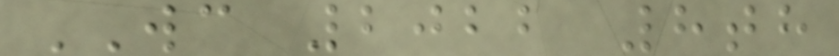WC 2022 8th
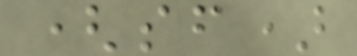(sf)
